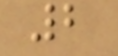2
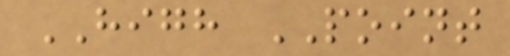HIGH POINT
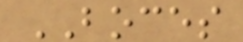BOCES
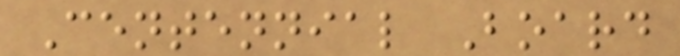Centennial Board
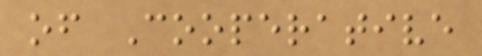of Cooperative
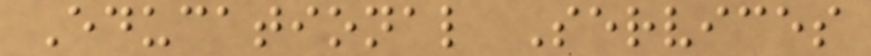Educational Services
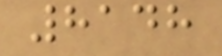8148
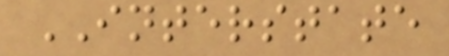INTERSTATE
